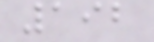192
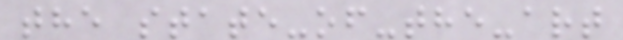the state-of-the-art
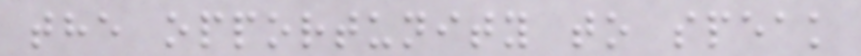the opportunity to speak
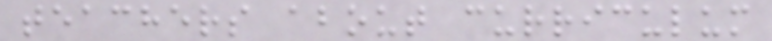teachers about curriculum
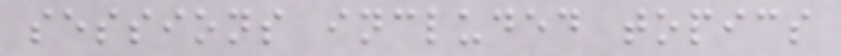sessions included topics
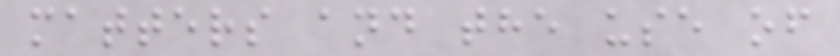matters and the use of
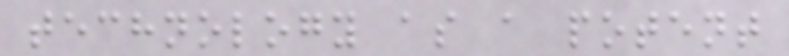technology as a potent
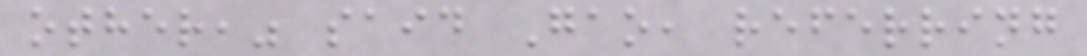other," said Gao, referring
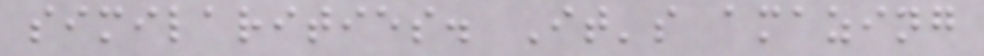similarities. It's amazing
